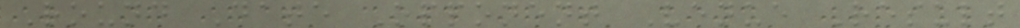Round Date Opponent Venue Result
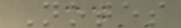Notes
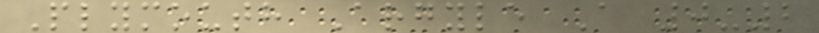Plymouth Argyle A 0-2
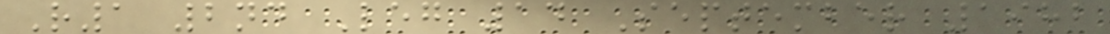R1 2nd Leg 14 September 1982
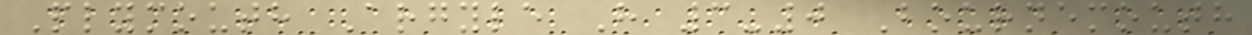Plymouth Argyle H 3-0 Bournemouth
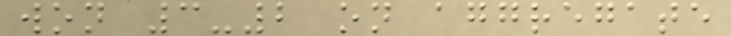won 3-2 on aggregate
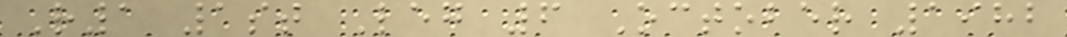R1 1st Leg 6 October 1982
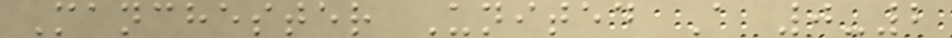Manchester United A 0-2
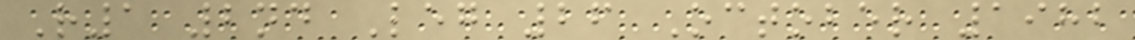R1 2nd Leg 26 October 1982
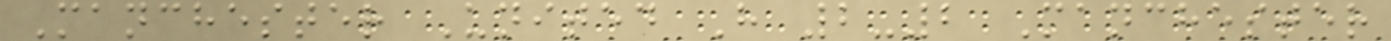Manchester United H 2-2 Manchester
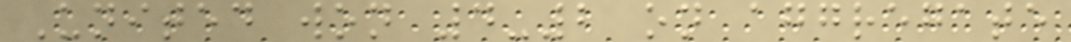United won 4-2 on aggregate
